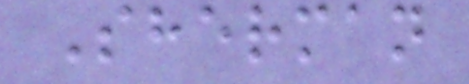Sherman
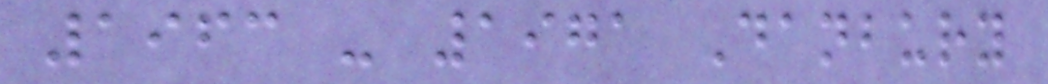1963 - 1971 Danbury
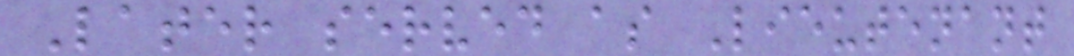Later served as Lieutenant
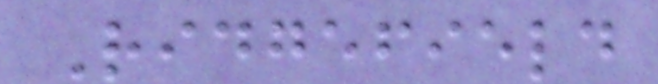Ridgefield
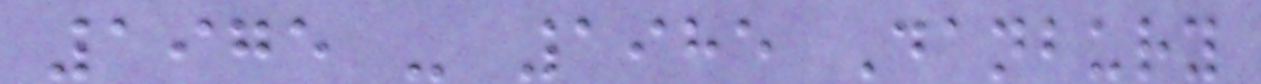1975 - 1985 Danbury
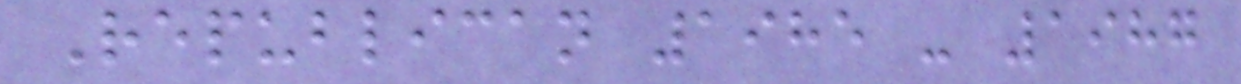Republican 1985 - 1987
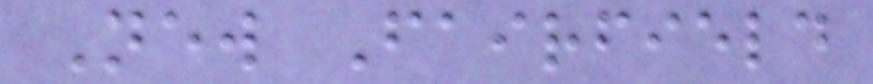New Fairfield
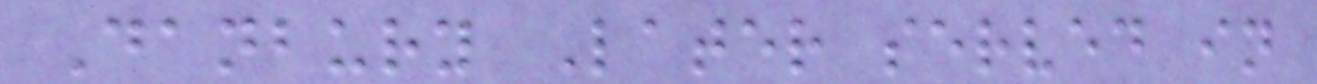Danbury Later served in
